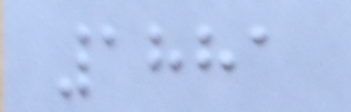1881
